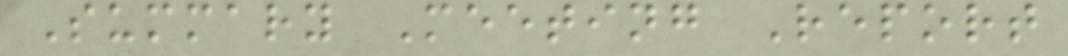Summary Meeting Report
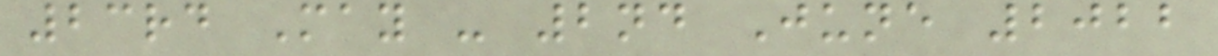23rd May - 2nd June 2022
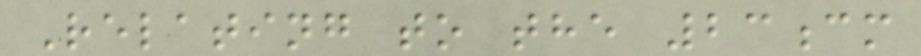Relating to the 23cm
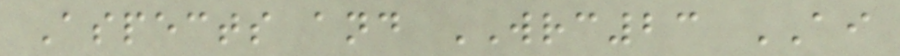Aspects and WRC23 AI
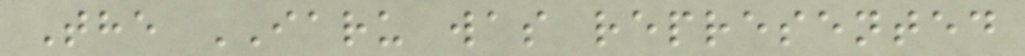The IARU was represented
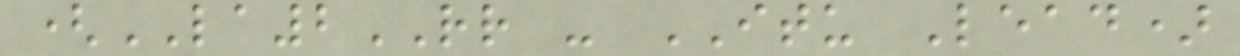(LA2RR - ITU Lead)
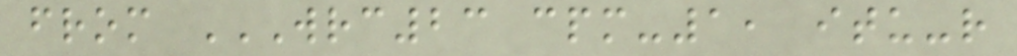from WRC23 CPM-1, ITU-R
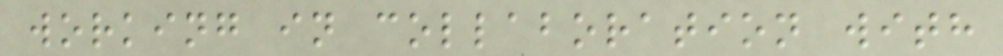working in collaboration with
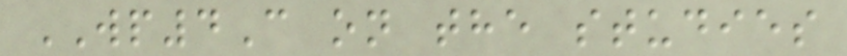WP4C on the studies
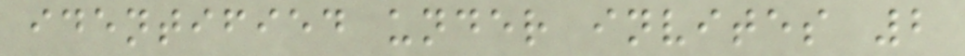identified under invites 2
